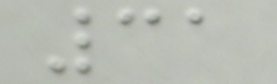31
